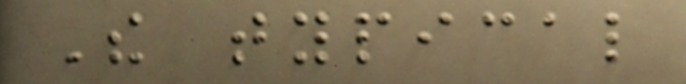The typical
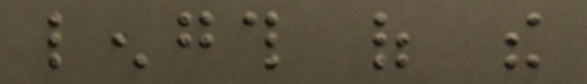length of the
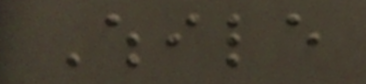While
